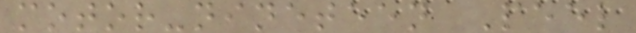motor-nineteen Peel
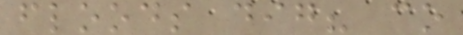floods dig? co
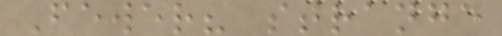Fewer? strange
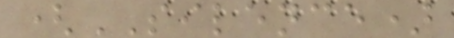(SILENCE)
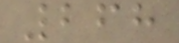268
